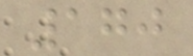170
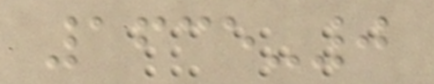1635-0
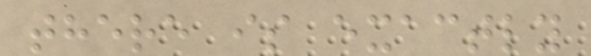there is exactly
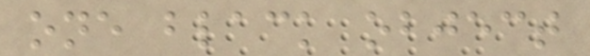one black object
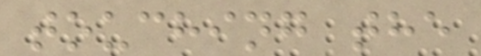touching the
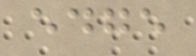edge
